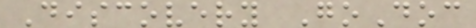Discovery GoDoc
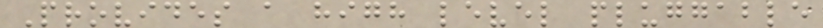Provides a high level pluggable
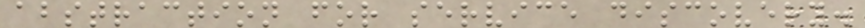abstraction for service discovery.
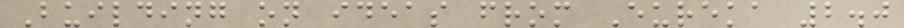Building on ideas from Eureka 2.0
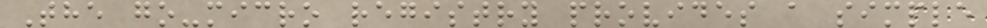The go-micro registry provides a simple
